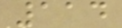114
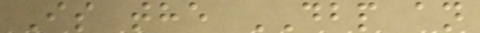Is the DBP an
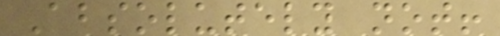Absolutely not!
